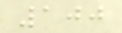100
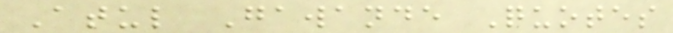Atul Gawande Quotes
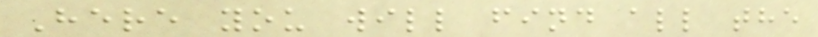Here you will find all the
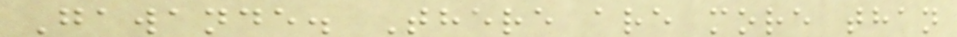Gawande. There are more than
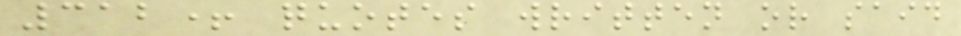312+ quotes written or said
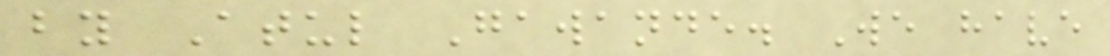by Atul Gawande. We have
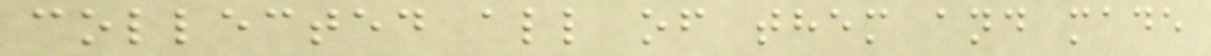collected all of them and made
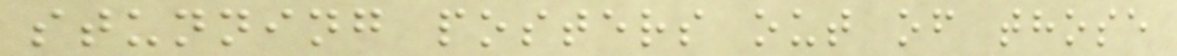stunning posters out of those
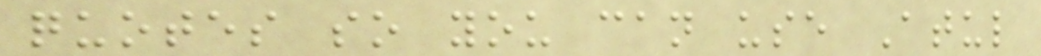quotes so you can use Atul
